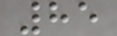85
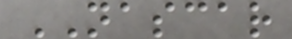NASCAR
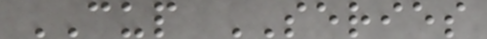CUP SERIES
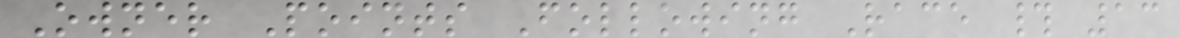Owner Points Following Race # 13
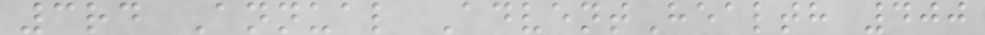3rd Annual AdventHealth 400
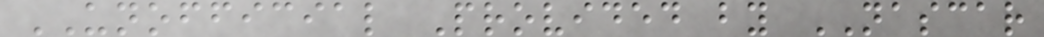UNOFFICIAL Provided by NASCAR
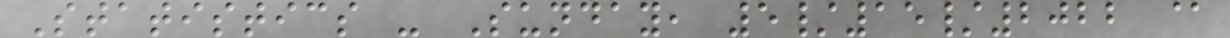Statistics - Sunday, 5/15/2022 @
